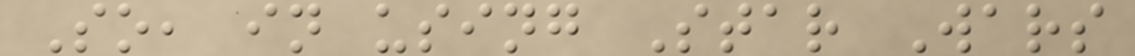So, in using Star Wars
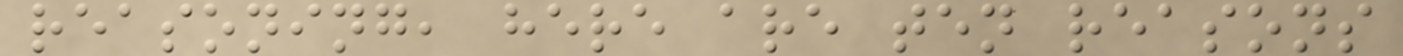reasoning, here are ten reasons
